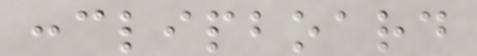:clipboard
